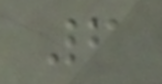6
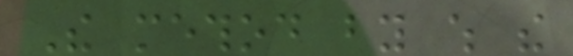The method by which the
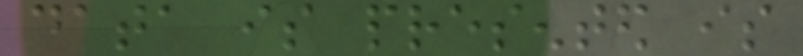data is presented is
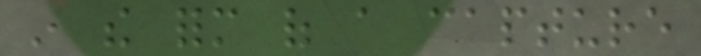in the form of a capture
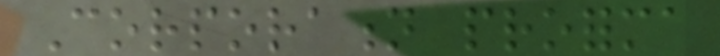Corporation proforma
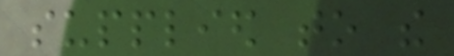supplied to the
